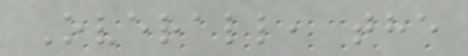Overall, the
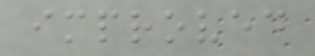improved
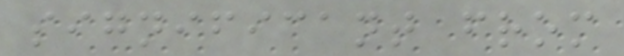significant from
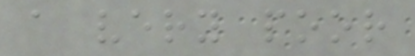a very poor
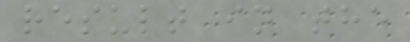result in the
